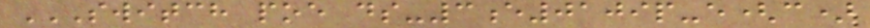SWITCH POE DS-3E0109P-E(C)
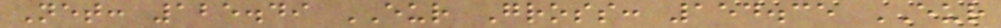Net: 125.49 EUR Gross: 154.35 EUR
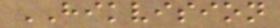HIKVISION
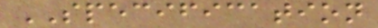SPECIFICATION
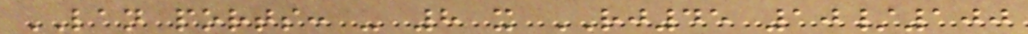LAN ports: - 8 x RJ45 10/100
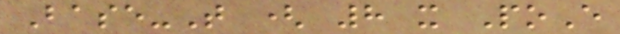Base-T ( 8 x PoE
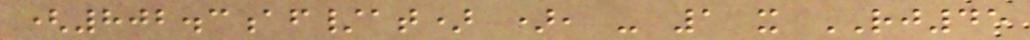(802.3af/at) ), - 1 x RJ45
